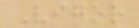Vigor
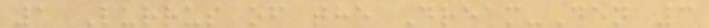1 Lurrus of the Dream-Den 3
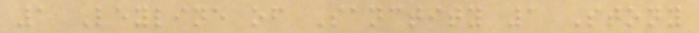1 Leyline of Sanctity 1 Stony
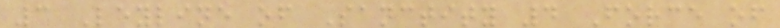3 Leyline of Sanctity 4 Force of
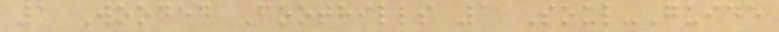1 Wooded Foothills 1 Soul-Guide
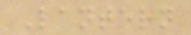Lantern
